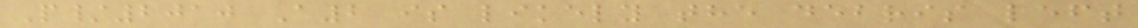P/2010 A2 is likely the debris left
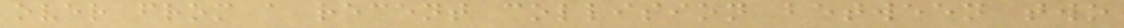over from a recent collision between two
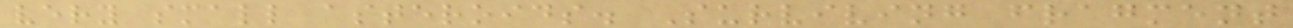very small asteroids. Surviving fragment
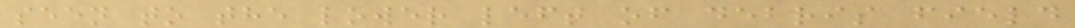seen to the lower left of debris field
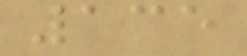135
